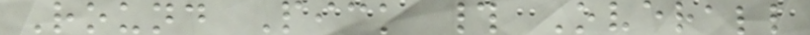Round Pick # Overall
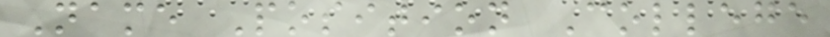Name Position College
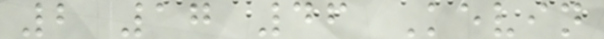2 17 46 Kevin
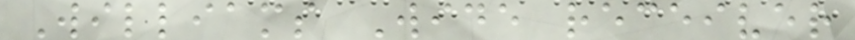Williams Wide receiver
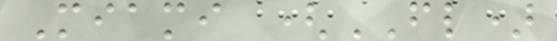Miami (FL)
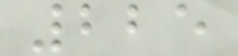225
